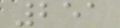251
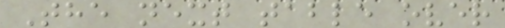The next table over
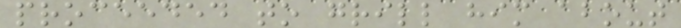proceeded to grill him about
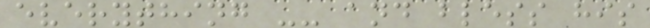everything -- and bless his
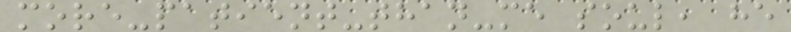more-patient-than-me soul, he
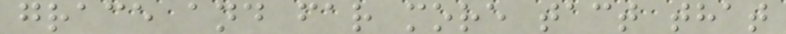grace and far more tact that
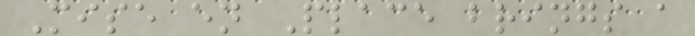Mise en Place brings a
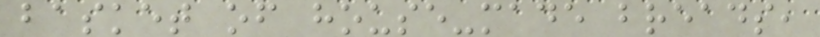basket of house-made breads,
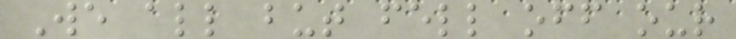We all but fell off our
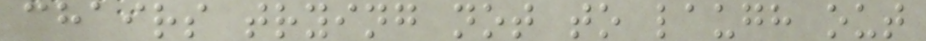chairs trying not to laugh out
